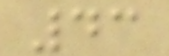43
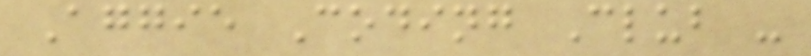Aggie Coding Club -
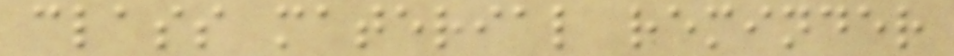class material reminder
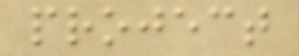project
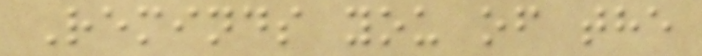Reminds you of the
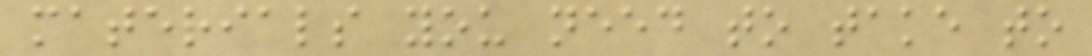materials you need to take to
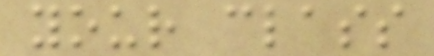your class
